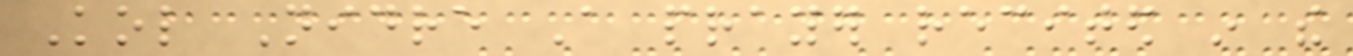Kol Nidre A prayer recited in the
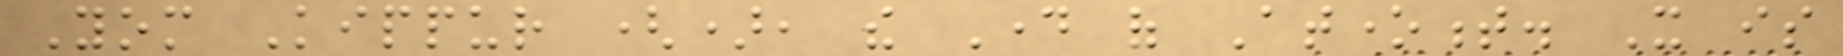Yom Kippur (), the Day of Atonement. It is
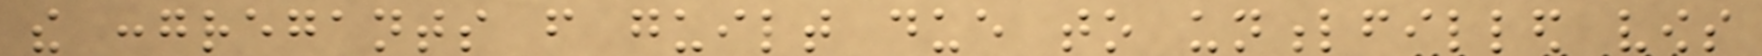the congregants from guilt due to unfulfilled vows
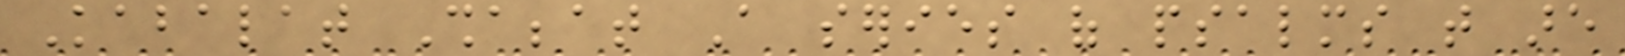Kabalat Shabbat A series of psalms that are
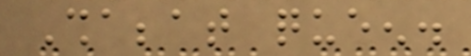Shabbat queen.
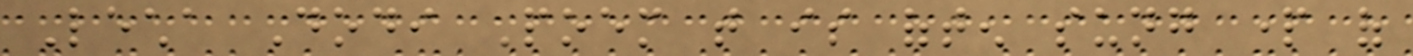Lecha Dodi Poem that is often sung part of
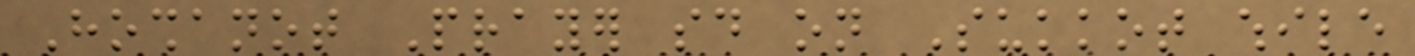Hoshanot Prayer said on Sukkot while
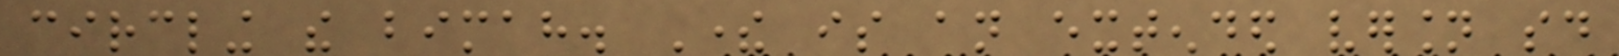circling the bimah. There is an extended version said
